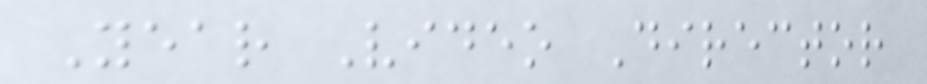Year Video Director
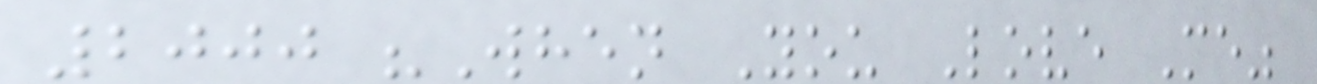2000 "When You Love Me"
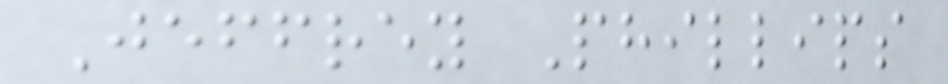Jeffrey Phillips
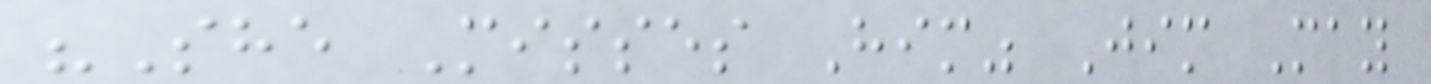"She Misses Him" Jim May
